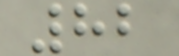82
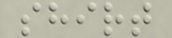shirt
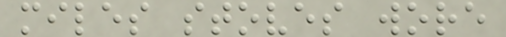miles stoves wore
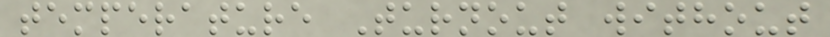temperature Turnout without
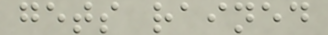gets rained
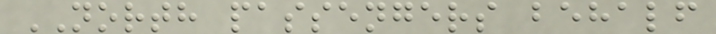NORTH passengers behalf
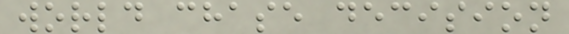world chase decision
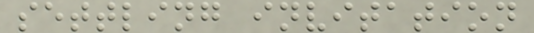settling invitation
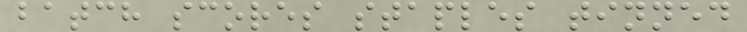batch scores staples tinned
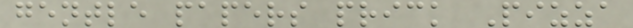gentle papers prick Pizza
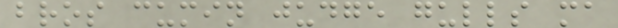bros cumin judge gulls ma
